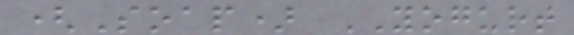(Soap) YOGURT
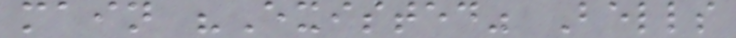main "Existed" Bells
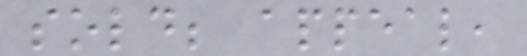sold; appeal,
